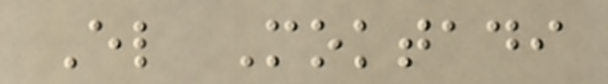El Moktadi
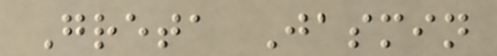Greta Jasmin
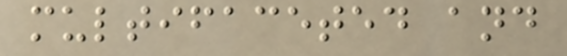multifaceted and
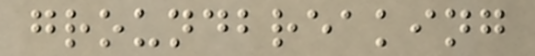groundbreaking
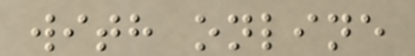with online
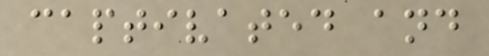captivated and
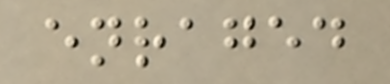enraged
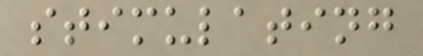stimulating
